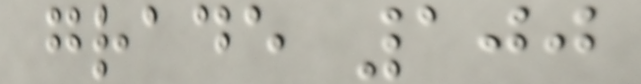grade 100
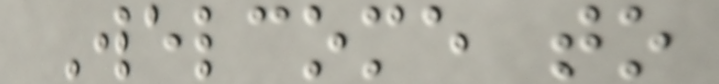Welcome to
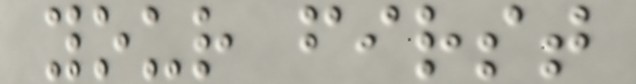your first
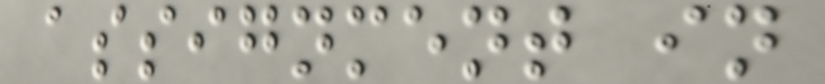assignment in
